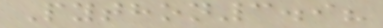Python3.9?
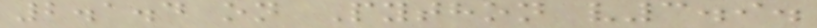2.1.4 on Python v3.9.
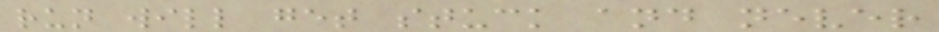run will get stuck and never
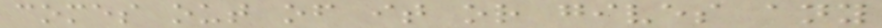comes out of it or gives any
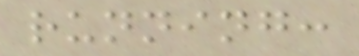running:
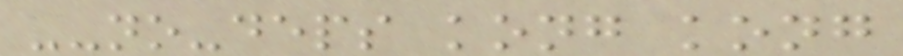--no-deps kong kong
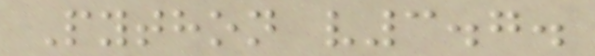Python v3.7.
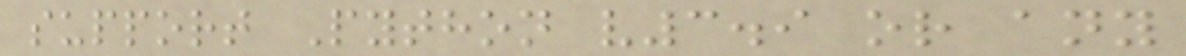support Python v3.9 or any
